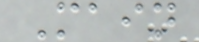Main
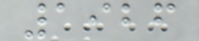1926
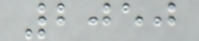2050
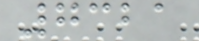7321
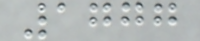1777
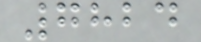7824
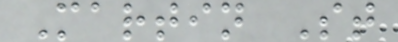Martin St
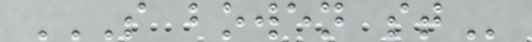S BOWEN ST
